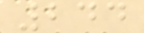244
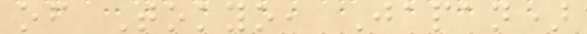of Tokyo, Japan)
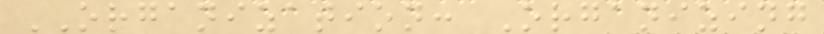ORGANIZATION: Organizing
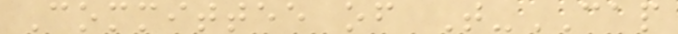Committee of T-CAP
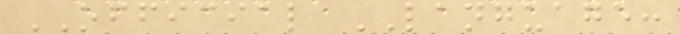OFFICIAL LANGUAGE:
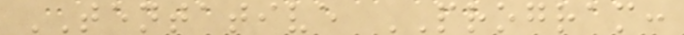TENTATIVE PROGRAM:
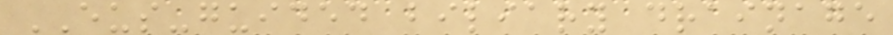EUS-guided biliary drainage
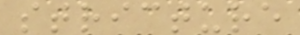stricture
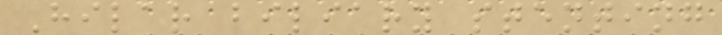Hilar biliary stenting
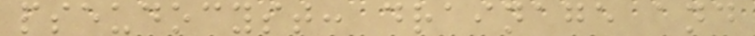pseudocyst: drainage and
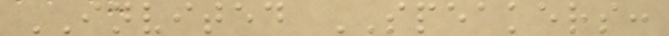INVITED SPEAKERS:
